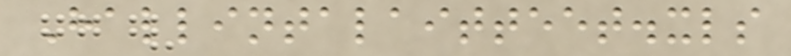Hallintalaitteet.xls
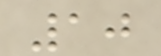10
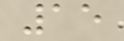15
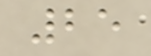25
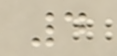4
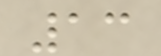13
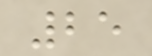25
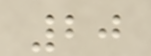20
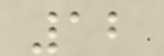12
